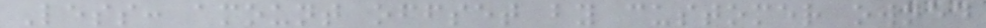Less: amount offset by customer owned
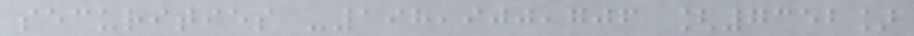securities -198,900,706 [7352]
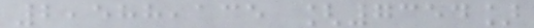2,588,135 [7354]
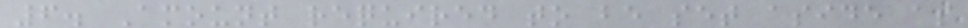6. Amount required to be set aside as
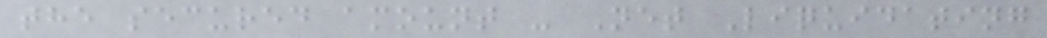the secured amount - Net Liquidating
